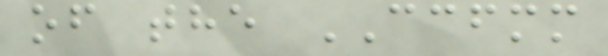of the CCFMM
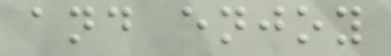and enjoy
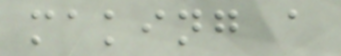making a
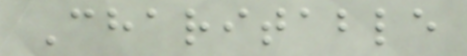Charitable
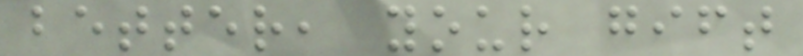better, your gift
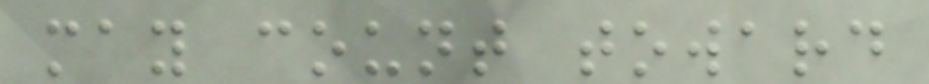may count toward
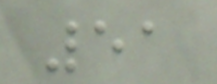51
